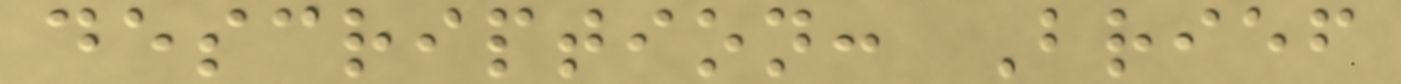description: Brief
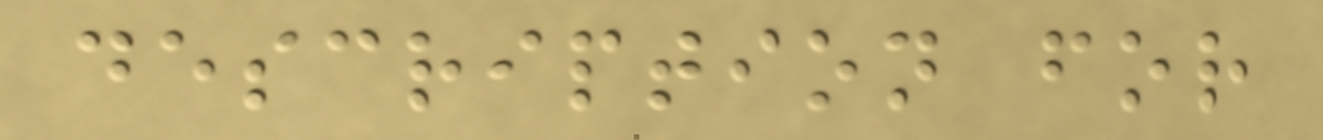description for
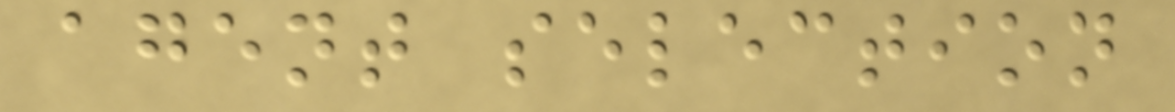agent selection
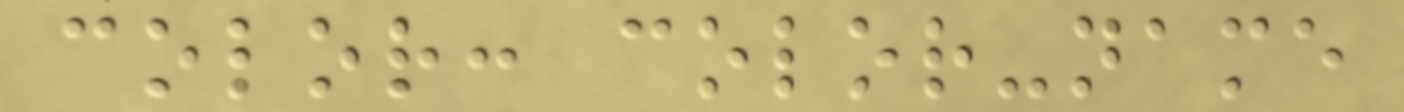color: color-name
